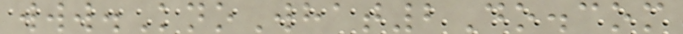www.KnoWhat2Do.com
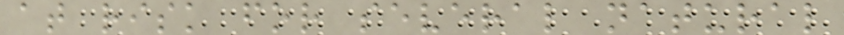at risk for several natural
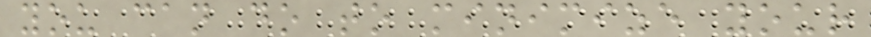you can do to minimize your
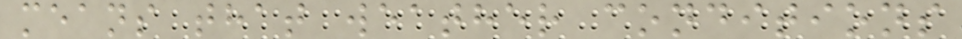means that weather conditions
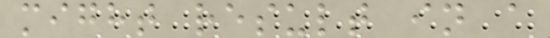might result in a
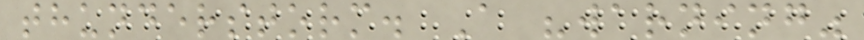thunderstorm. A "warning"
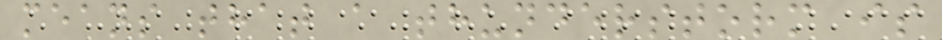means that a thunderstorm is
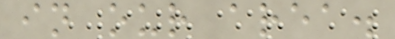in our area.
